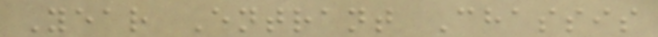Year Entrant Chassis
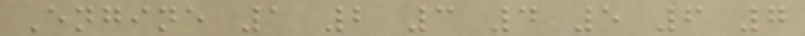Engine 1 2 3 4 5 6 7
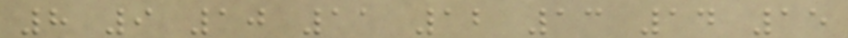8 9 10 11 12 13 14 15
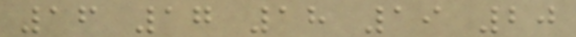16 17 18 19 20
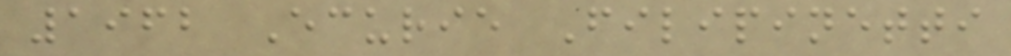1962 Ecurie Filipinetti
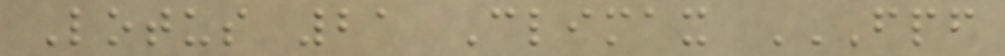Lotus 21 Climax FPF
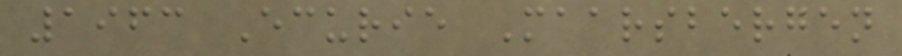1963 Ecurie Maarsbergen
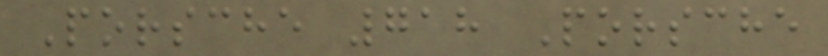Porsche 718 Porsche
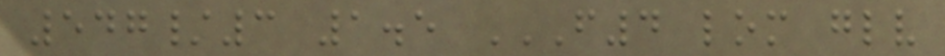547/3 1.5 F4 LOM GLV
